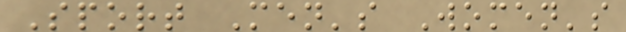Sport Men's Women's
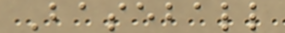Baseball
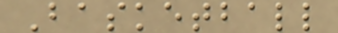Basketball
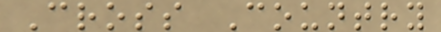Cross Country
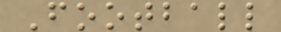Football
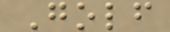Golf
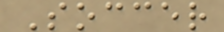Soccer
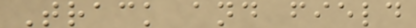Track and field
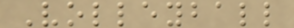Volleyball
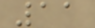11
